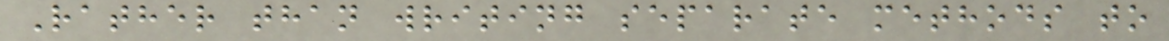Rather than writing separate methods to
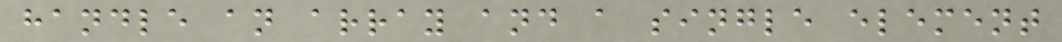handle an array and a single element
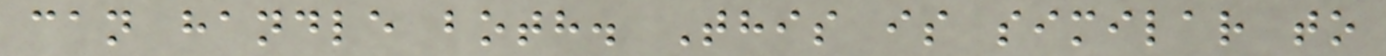can handle both. This is similar to
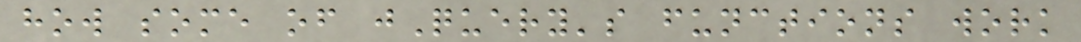how some of jQuery's functions work
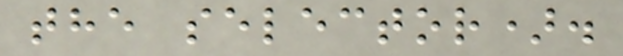the selector).
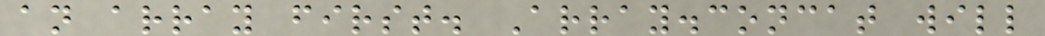an array first. Array.concat will
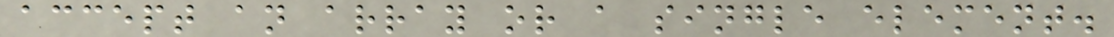accept an array or a single element.
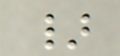}
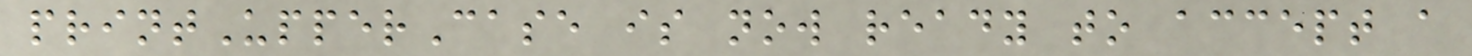printUpperCase is now ready to accept a
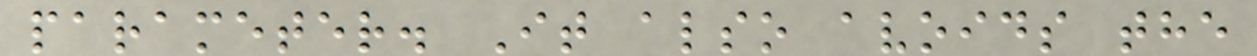parameter. It also avoids the
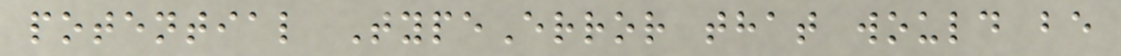potential TypeError that would be
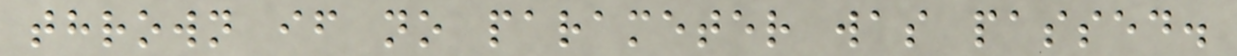thrown if no parameter was passed.
